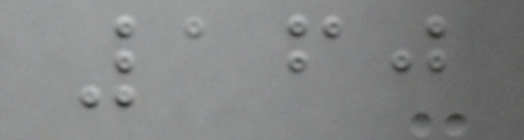160
